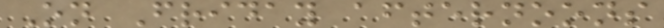On Friday afternoons
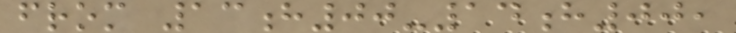from 13h00-14h00,
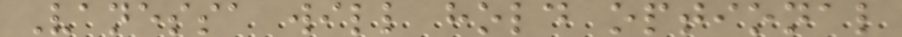Vanessa will hold optional
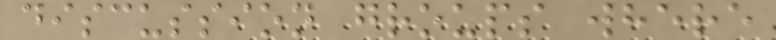discussion groups where
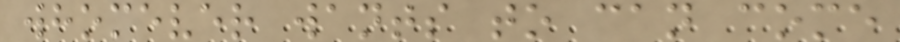whomever wants to can come
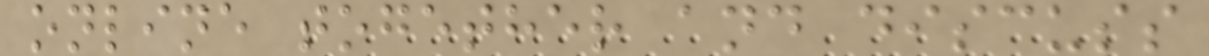online together and discuss
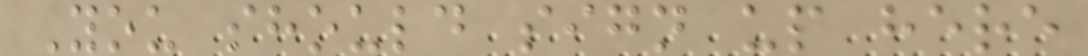You should sign up here
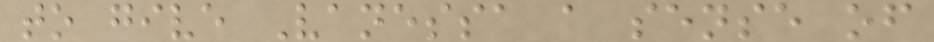to give Vanessa a sense of
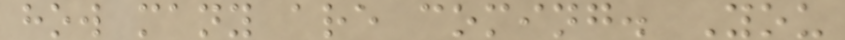how many are coming. You
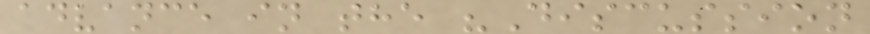advance in the "Discussion
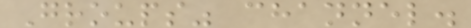Groups" channel.
